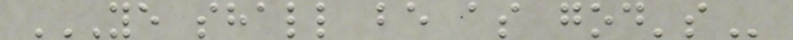YE SHALL BE AS GOD'S
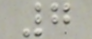7
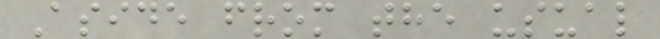Aside from the usual
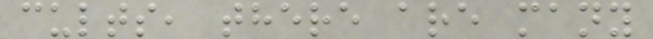cults, there are many
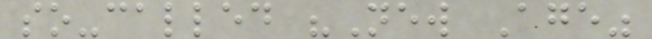so-called "New Age"
